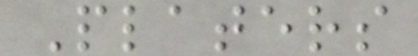Platers
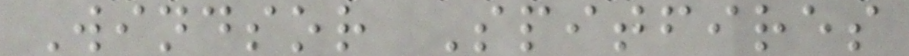Windsor Spitfires
